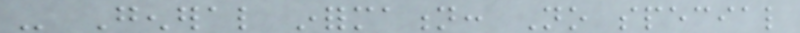- General information: No special
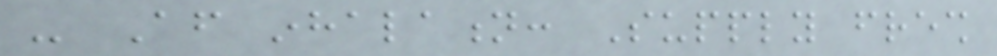- After inhalation: Supply fresh
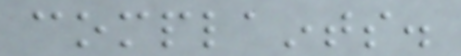complaints.
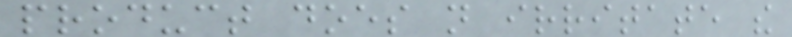product does not irritate the
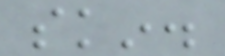skin.
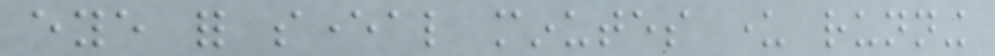eye for several minutes under running
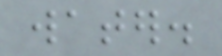water.
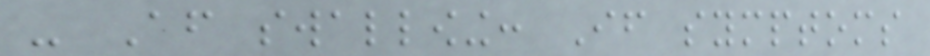- After swallowing: If symptoms
